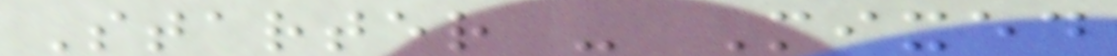Starter - Mixed
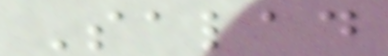Salad
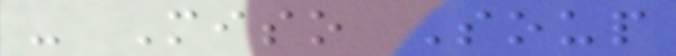- Miso Soup
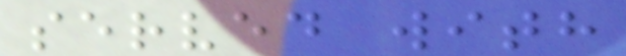served with
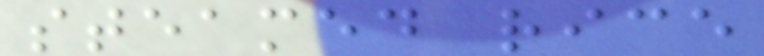steamed rice
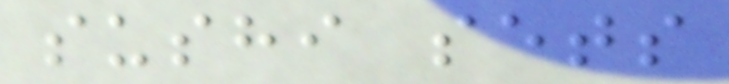sushi sets
